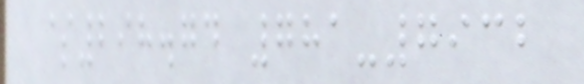$298.74 781-7932
